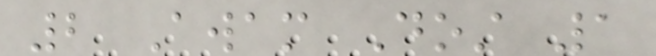2 Awam Dost 1
